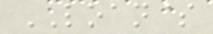LOAN$
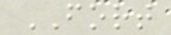FORT
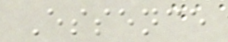Essence
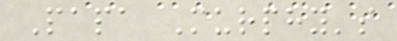Papa Murphy's
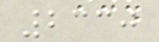2330
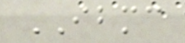IBMC
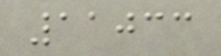11033
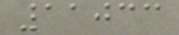11033
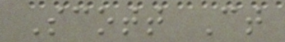Scott Ct
